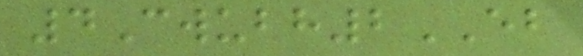4Cwubh2EB
